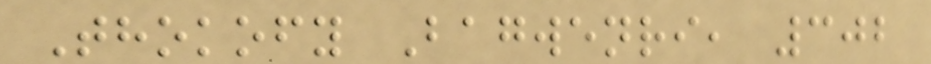Thokofy Bagwenri, 302
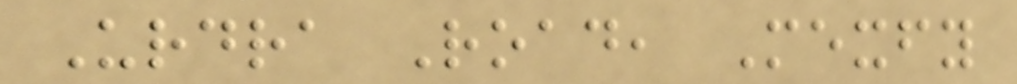Urdra Road, Mexfy
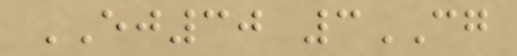EJ30 3CG
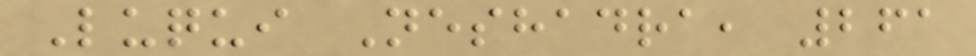Luqui Neshadra, 261
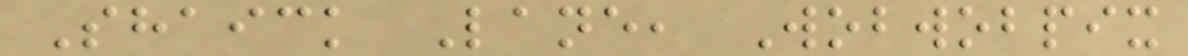Shaick Lane, Wobwobpix
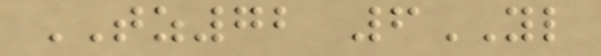TZ72 6YL
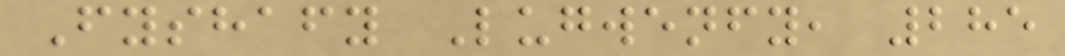Fyshafy Lugwenfy, 285
